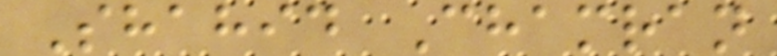Shahid Chamran
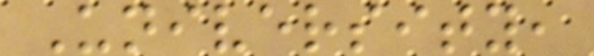University,
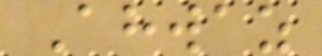Ahwaz
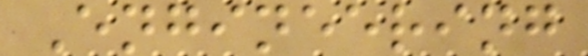Engineering
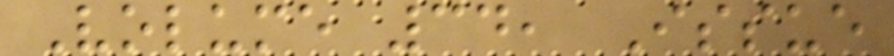Volume 34, Issue
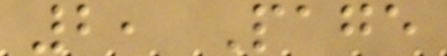2, Page
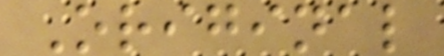Original
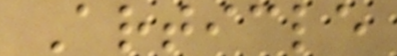Article
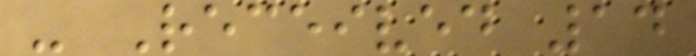- Received 14
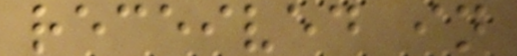received in
